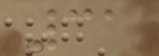31
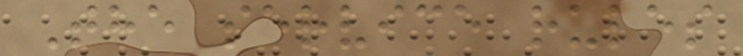The service rules
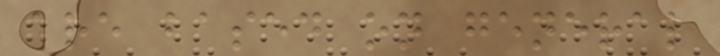are based on general
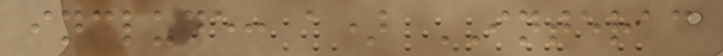include: a) INTERAC
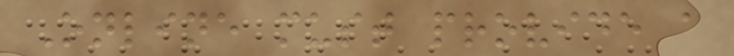Online must provide a
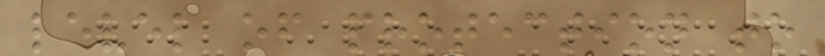level of protection to
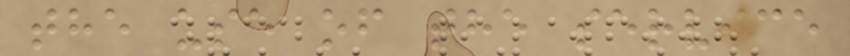the use of the service
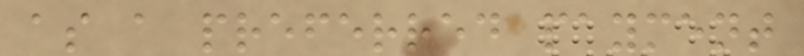as a preferred payment
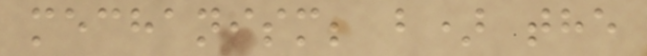mechanism; b) the
